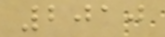2010
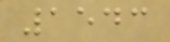1543
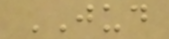JUD
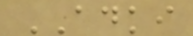ADKI
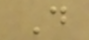D
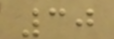30
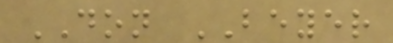DON BEYER
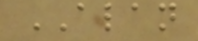ALAN
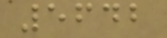5642
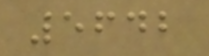5642
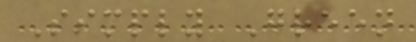Simply Green
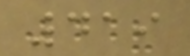419
